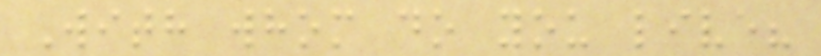With whom do you live?
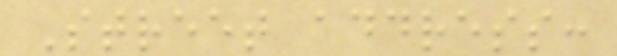Street address:
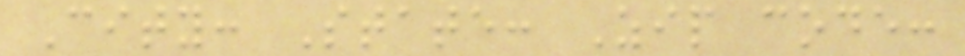City: State: Zip code:
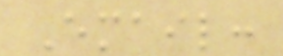Email:
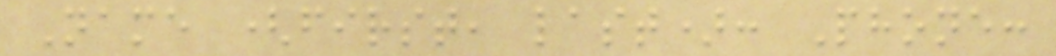Name (first, last): Phone:
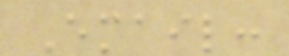Email:
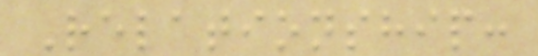Relationship:
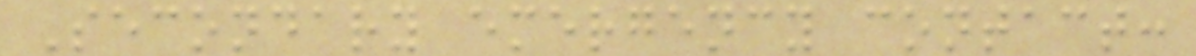Secondary emergency contact:
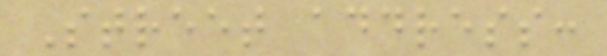Street address:
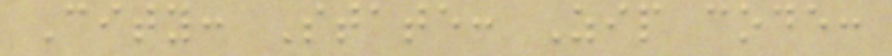City: State: Zip code:
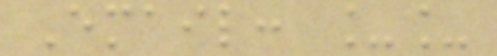Email: __
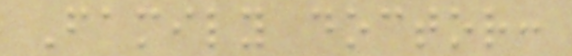Family doctor:
